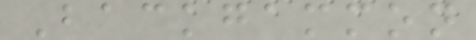Backgammon
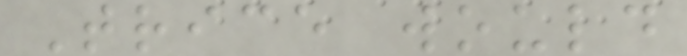Trice would
